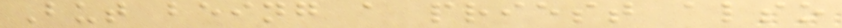But being a priest also
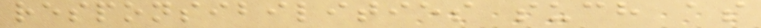responsibilities such as
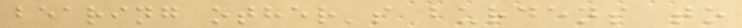bearing other's burdens to
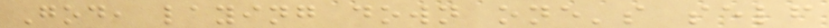God, laying down one's self
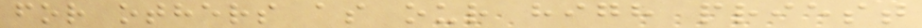for others as our high priest
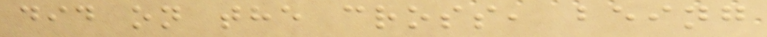did on the cross, being
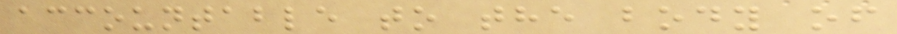accountable to the body of
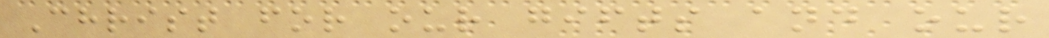Christ for our gifts and our
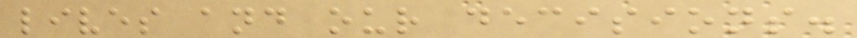lives and our decisions.
